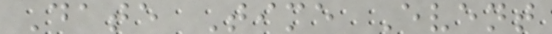Date Time Event
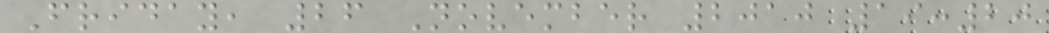Friday, 26 November 2010 19:20
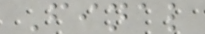Final
